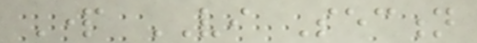Part VI Section
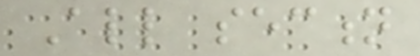All section
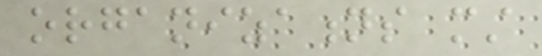organizations must
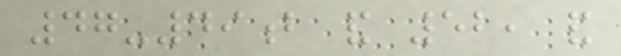47-49b and 52, and
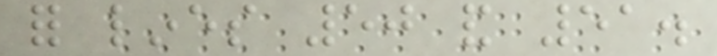for lines 50 and 51.
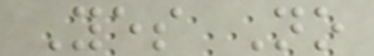Yes No
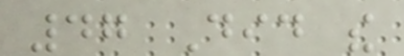47 Did the
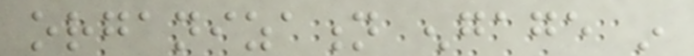organization engage in
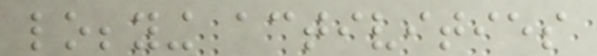lobbying activities
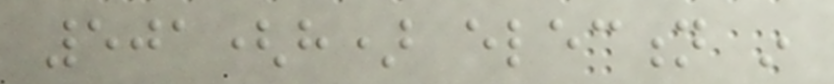501(h) election in
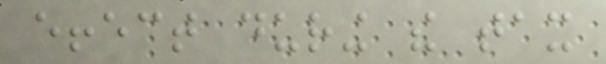effect during the tax
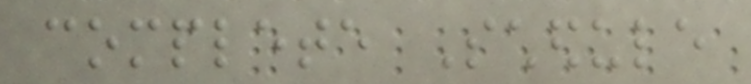complete Schedule
